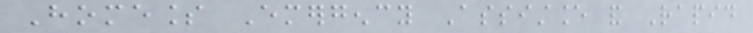Homeless Emergency Assistance and Rapid
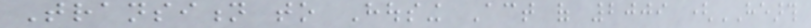Transition to Housing Act of 2009 (HEARTH
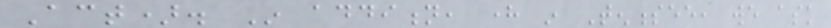Act). In addition, here in Tennessee, we ask
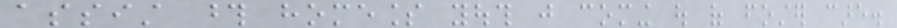assist those homeless youth just coming out of foster care.
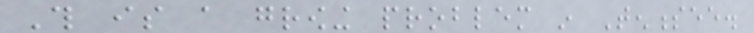This is a growing problem in Tennessee.
